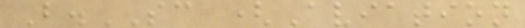B.SC (Aviation
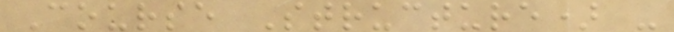Course Structure) -
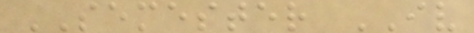SEMESTER IV
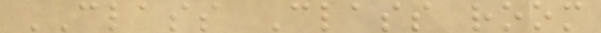CLASS Class room
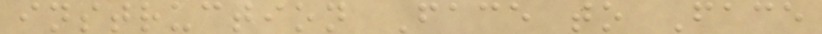instruction Face to Face
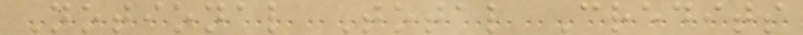Notional Total Credits
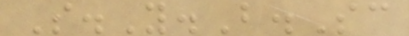S.Y.B.Sc
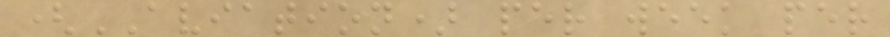(AVIATION) per week per
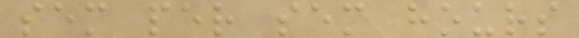sem per sem hours
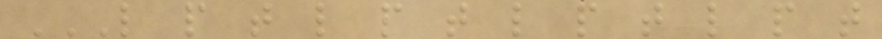L P T L P T L P T L P T
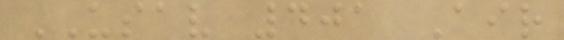USAV 401 Air
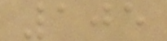105
